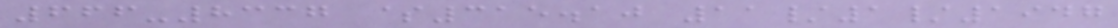666-8337 $315.10 11/1/1947
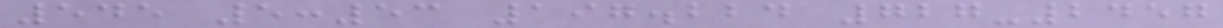545 5:53 197.224 727-2457
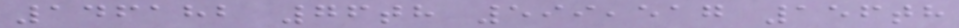146182 76th 599,517 156th
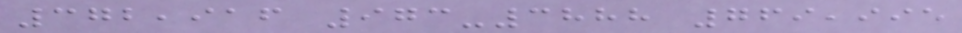372,916 973-3888 769,995
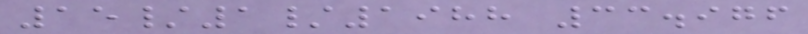15/1/1988 33.976
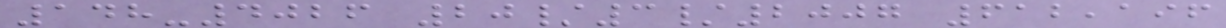148-4026 20/3/2007 612,196
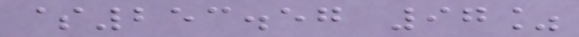$253.57 97%
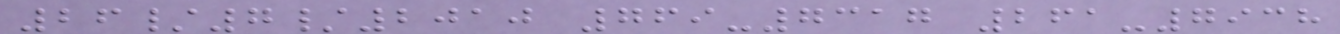26/7/2010 769-7317 261-7938
